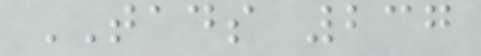TADS 237
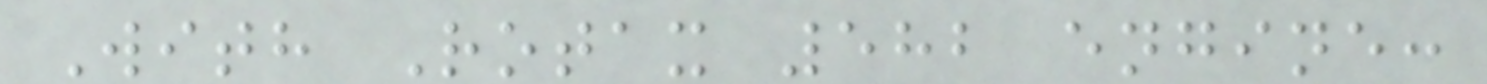With Rotax 582 engine:
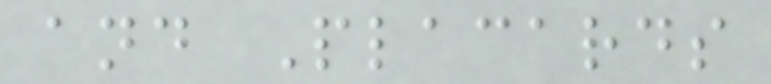and Placards
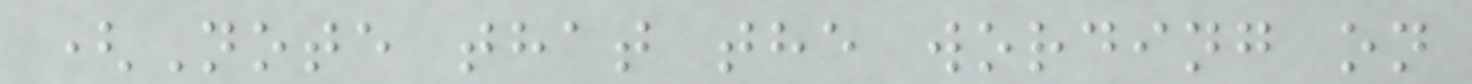(Note that the wording on
